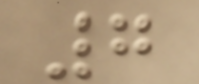7
